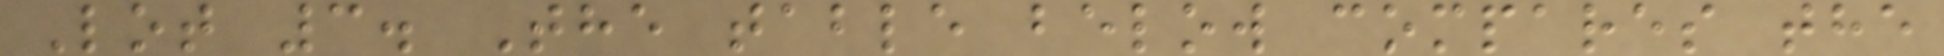Lot 3. The table below compares the
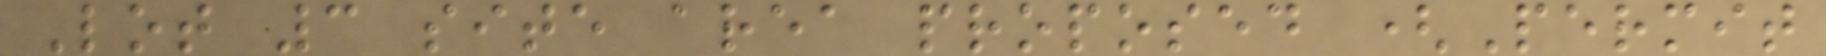Lot 3 site area proposed (Permit
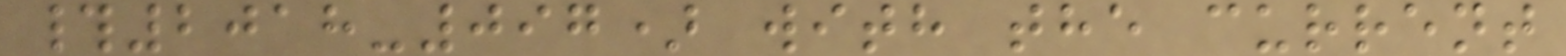#2018-097) with the current
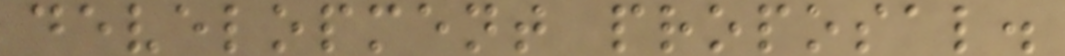development proposal.
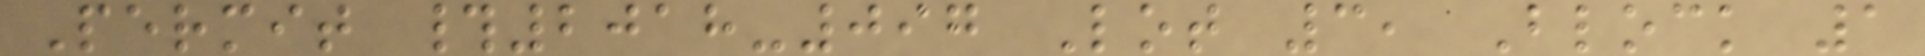Permit #2018-097 Lot 3, Block 1
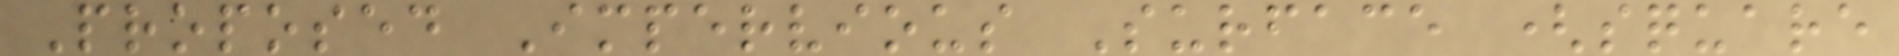Proposed Impervious Surface (square
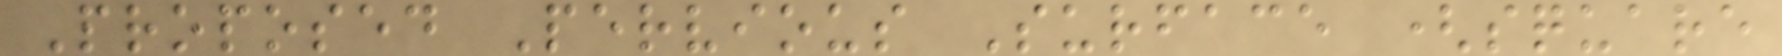Proposed Pervious Surface (square
